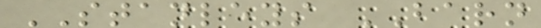STANLEYS BARN
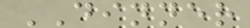DINNER
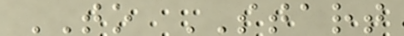TO START
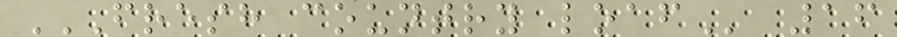FRESH COUNTRY LOAF 16
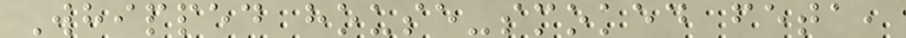Whipped house-smoked feta,
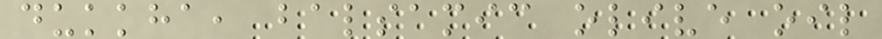dukkha, balsamic olive oil
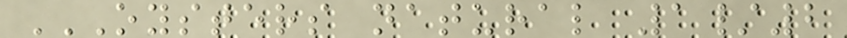OYSTERS NATURAL 1/2
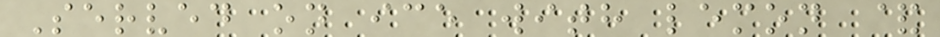Served on ice with lemon &
